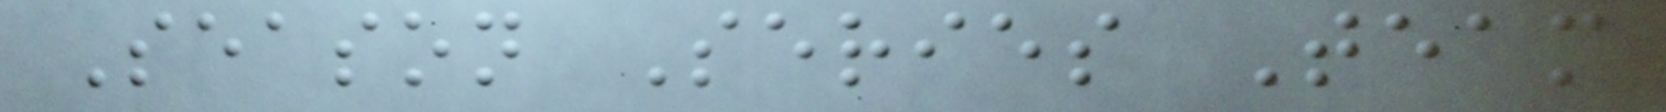Season Series Team
